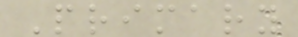Primary
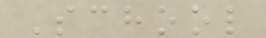School
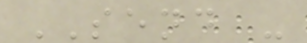SEND -
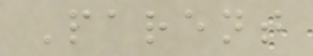Parent
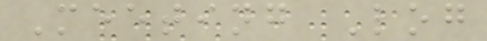Meeting Log
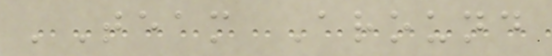'Team Around
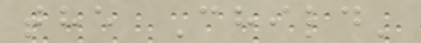the Child'
